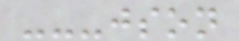---json
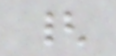{
